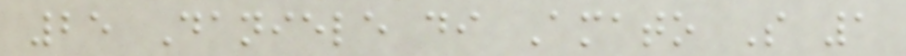25 Daniele di Amato S 1
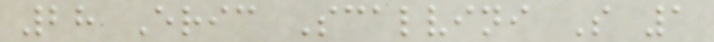28 Eric Scalvini S 1
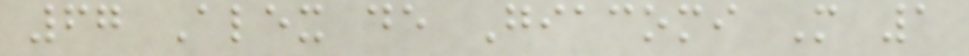67 Alex de Giacomi M 1
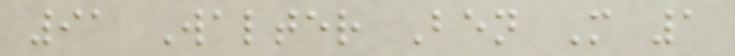91 Walter Ben M 1
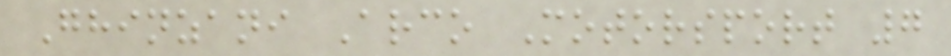Ghinzani Arco Motorsport 7
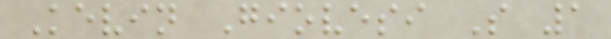Kevin Giovesi S 1
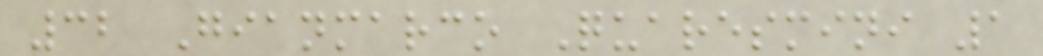32 Gianmarco Quaresmini 1
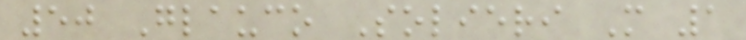50 Glauco Solieri M 1
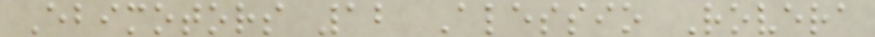Ebimotors 12 Alessio Rovera
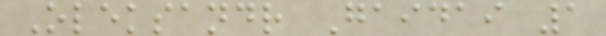Oleksandr Gaidai 1
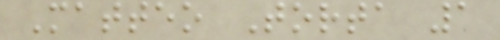Matteo Torta 1
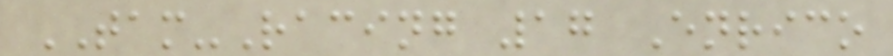TAM-Racing 17 Enrico
